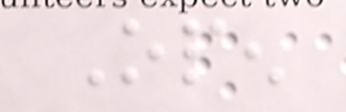Open
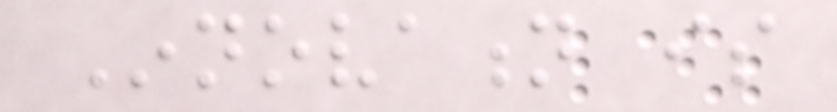Innovation is
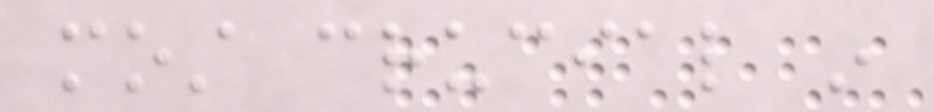most crucial in
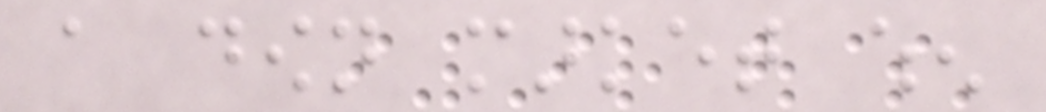a down market when
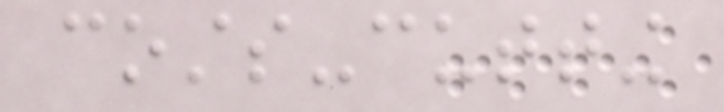costs-cutting
